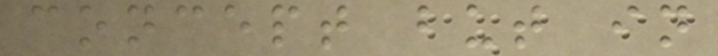concept but in
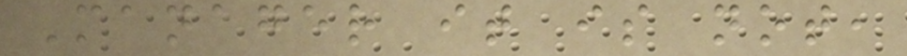Manager it is not,
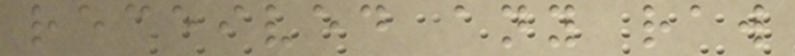received any raw
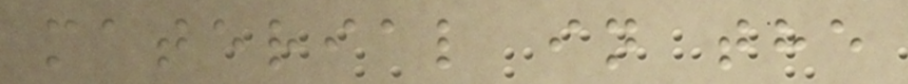material in the
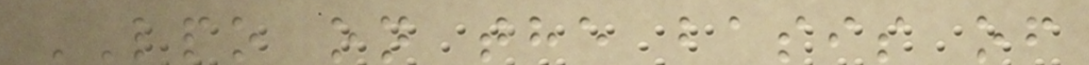LPO on the basis of
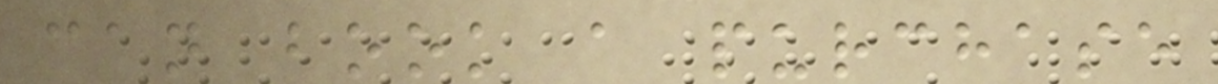can book a purchase
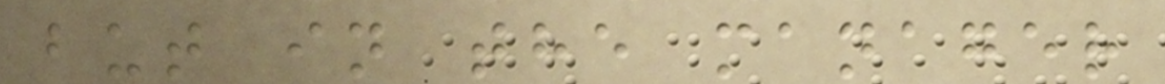but in the manager
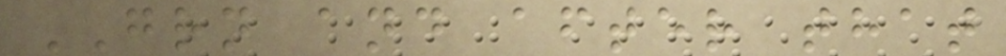GRN and after that
